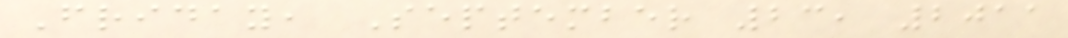Friday, September 23, 2011
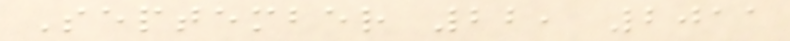September 22, 2011
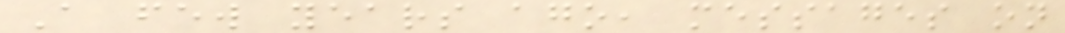A few years ago, messages on
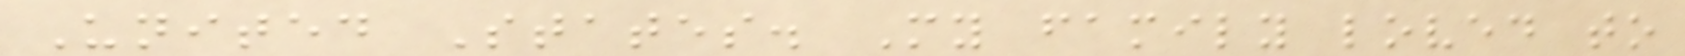United States. My family loved to
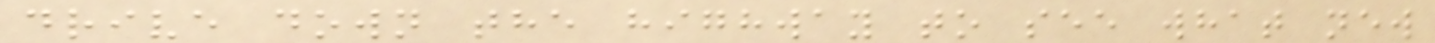drive down the highway to see what new
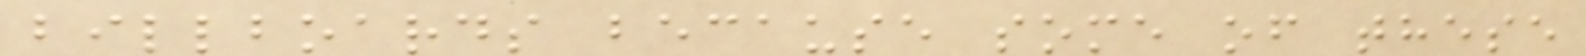billboards because some of these
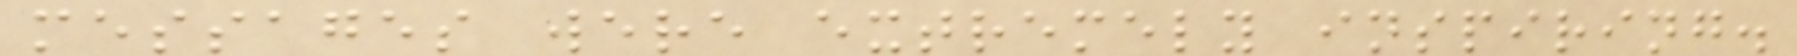messages were extremely inspiring.
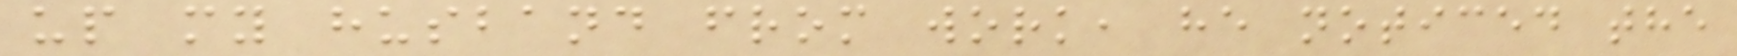up my husband from work, he noticed the
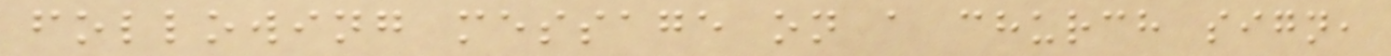following message on a church sign,
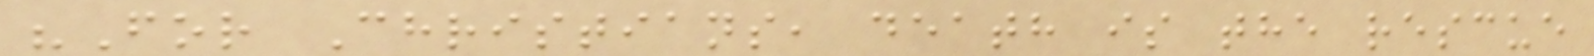"For Christians, death is the rescue
